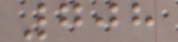708
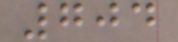704
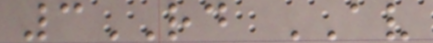3RD AV
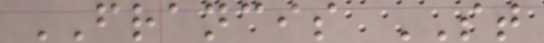FRANCIS ST
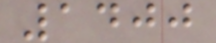1400
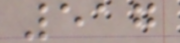517
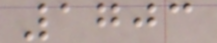1703
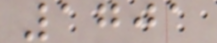1701
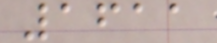1611
